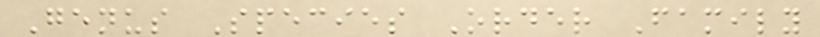Genus Species Order Family
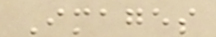Images
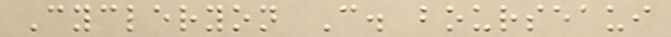Cycleryon C. bourseaui
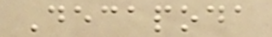Decapoda
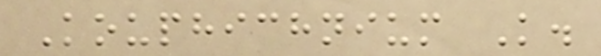Kouphichnium K.
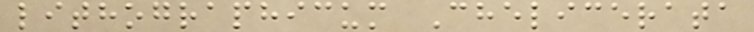lithographicum Chelicerata
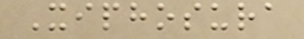Xiphosura
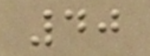40
